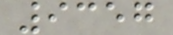9357
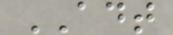ADT
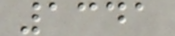1341
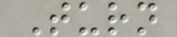Turn
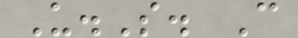U.S. C
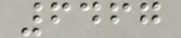6467
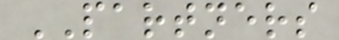PARTNERS
